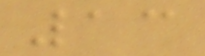13
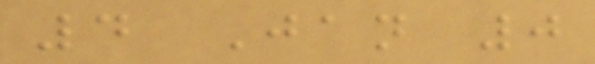4 Jan 0
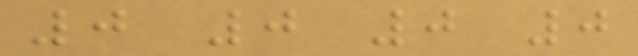0 0 0 0
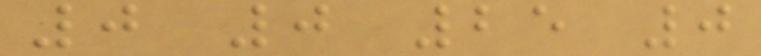0 0 25 0
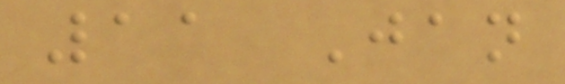11 Jan
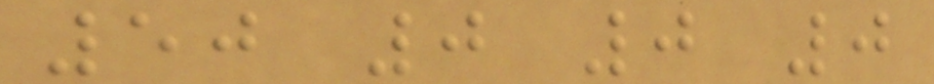50 0 0 0
